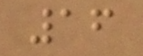16
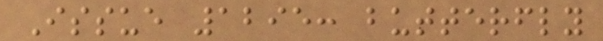Issue 1295: butterfly
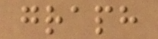graph
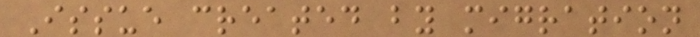Issue created by migration
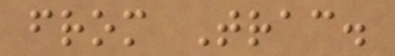from Trac.
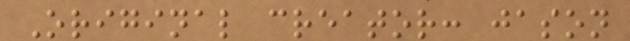Original creator: jason
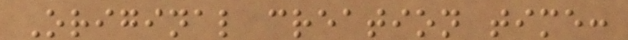Original creation time:
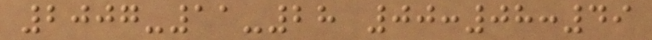2007-11-28 00:08:49
